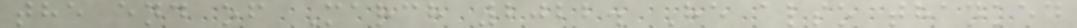the end of March 2022. He also thanked
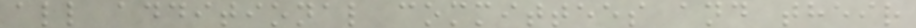all additional committees and their
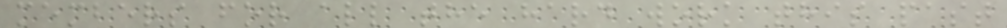members for all the hard work this past
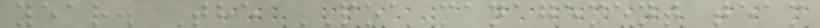year. The POA management team
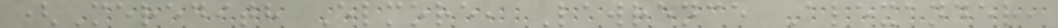(Meredith Elmore, Lawrence Alexander,
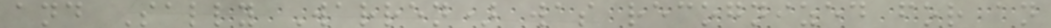and Sally Warren) was recognized for an
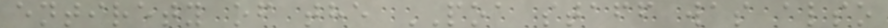entirety of the POA staff was also
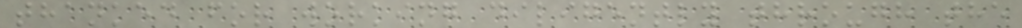thanked for working diligently through the
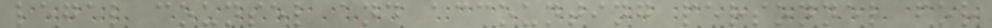legal counsel and accounting personnel for
